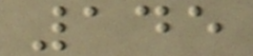145
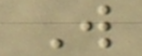W
